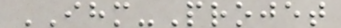IHM-Projet
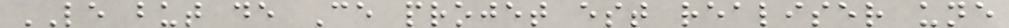LE but de Ce projet est realiser une
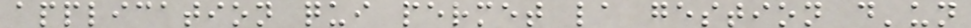application qui permet la gestion d'un
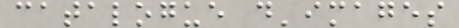catalogue d'images
